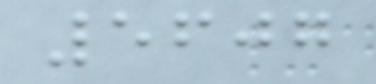5607
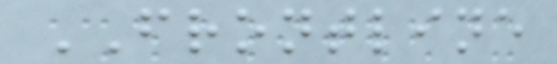FRONTLINE
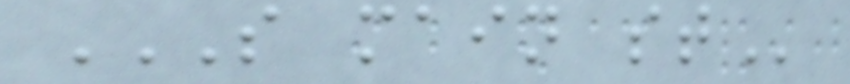S MAIN ST
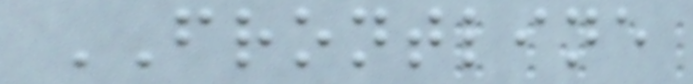FRONTLINE
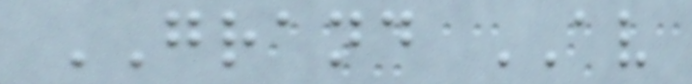GRAND AV
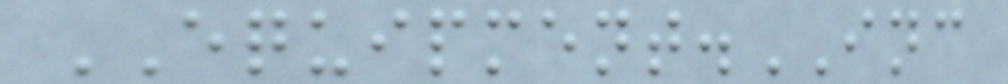EQUIPMENT.INC
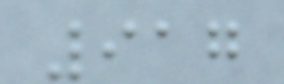917
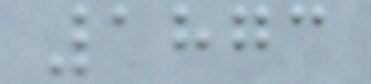1873
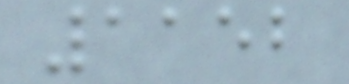1152
